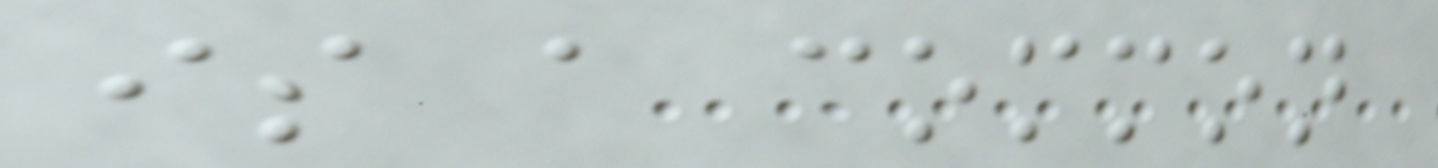is a common
